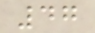47
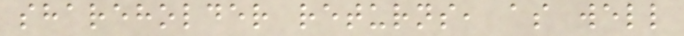shareholder returns, as well
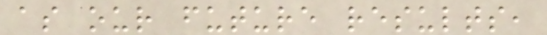as our future results,
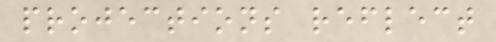projections reflect
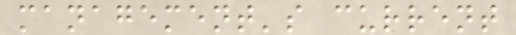management's current
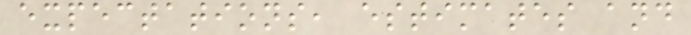expectations, estimates and
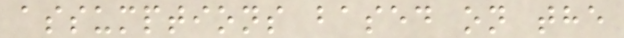assumptions based on the
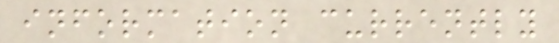information currently
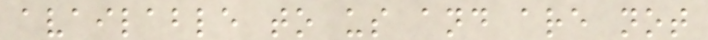available to us and are not
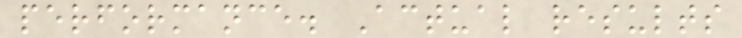performance. Actual results
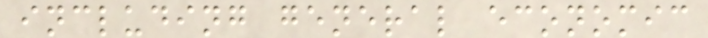including general economic
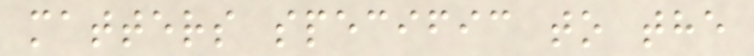matters specific to the
